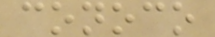conoco
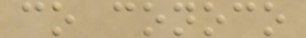co conoco
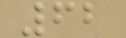62
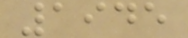1945
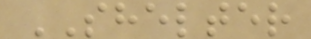SHELTER
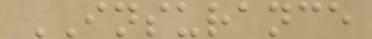INSURANCE
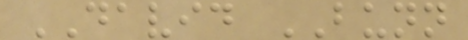DAVID BUNN
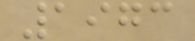1973
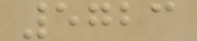5723
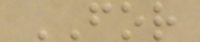FOR
